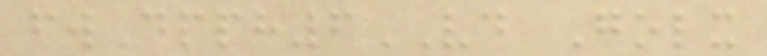fwDpph6VD Golx
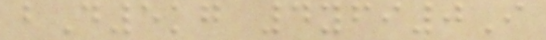bD5kg 4yfi0I
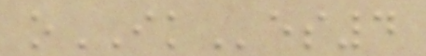oIKes4
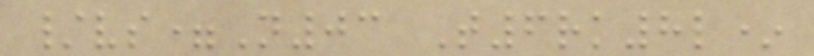/vs=N03 T6rk8l*
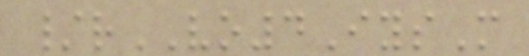/rVO4IysM
